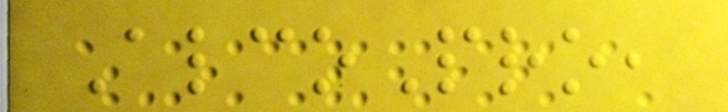AlcoPro,
